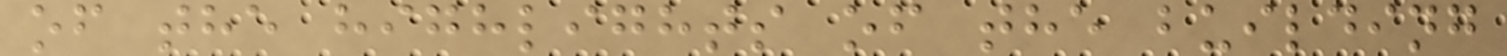of the highlights of the building
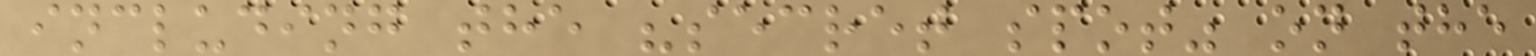including the "secret spot" on the
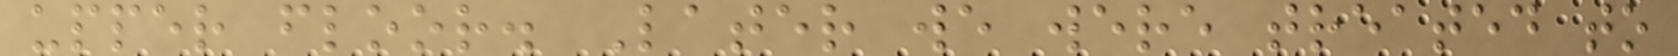upper floor. Later we were treated to
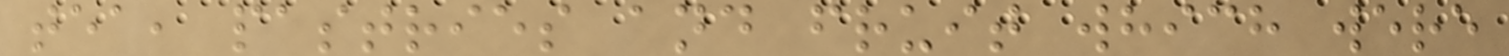tea, pastries and fruit which were
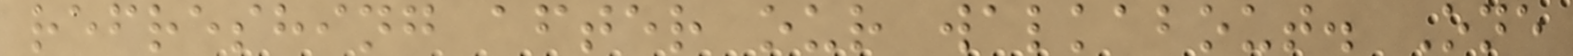refreshing after our walkabout. One
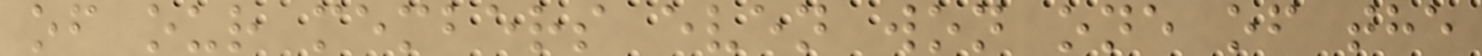of our members even won one of the
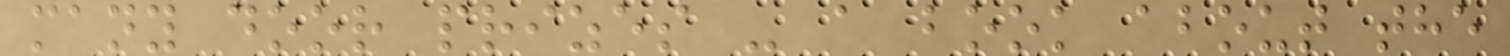many door prizes - a book about the
